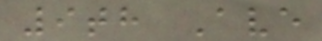9th Ave
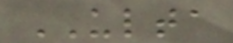ULTA
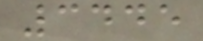3445
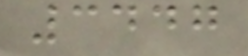3447
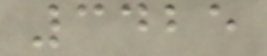3425
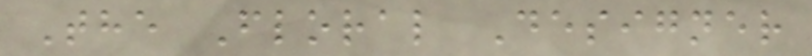The Floral Designer
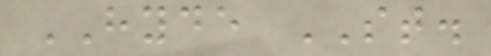HYDE ST.
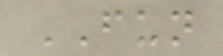FUN
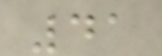41
